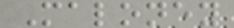Maloney
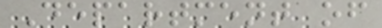Department of
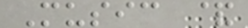Music &
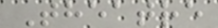Theatre
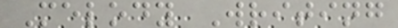Melody Writing
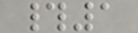#1
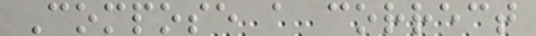Compose a correct
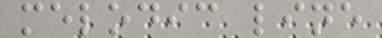melodic line
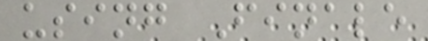using Finale
